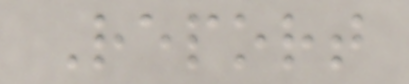Report
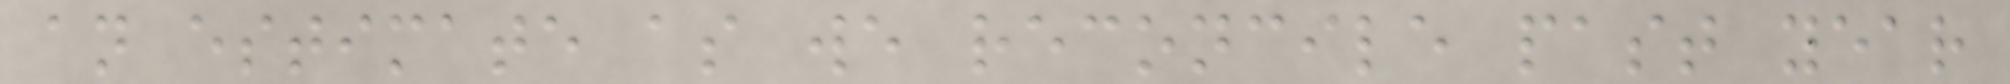an estimate as we reconcile past year
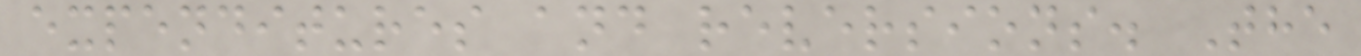expenditures and reversions. The
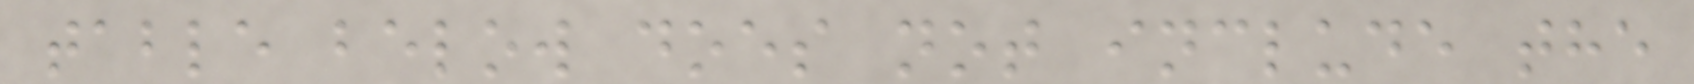table below does not include the
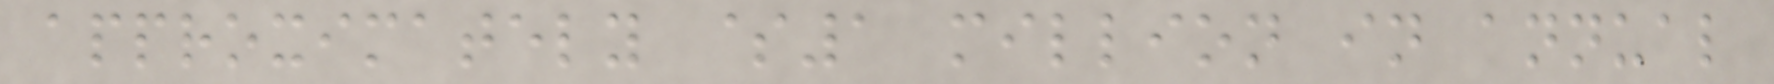approximately $1 million in annual
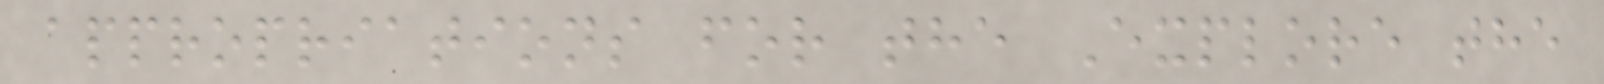appropriations for the Explore the
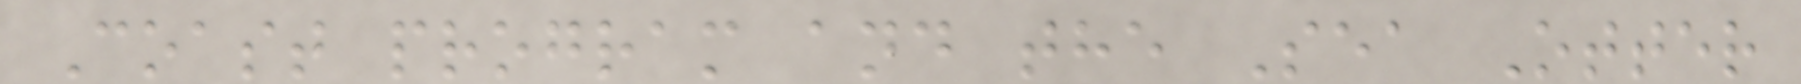Coast program and the Sea Otter
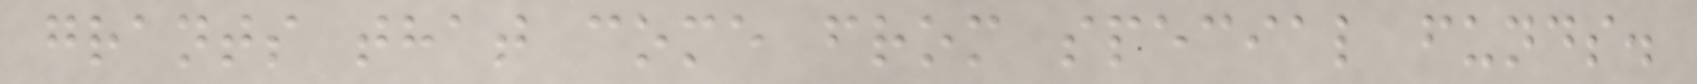grants that come from special funds.
